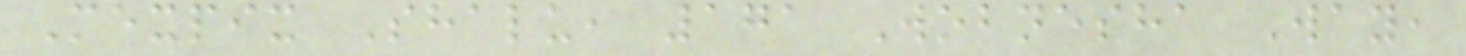Mexpix Shalu, 171 Wobnesha Way,
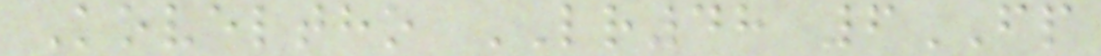Koveltho LR48 6FP
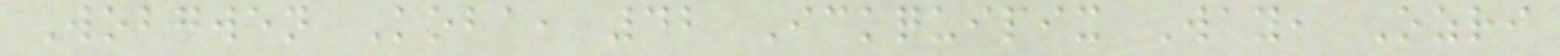Wobgwen Koba, 42 Ickquipix Way, Ozri
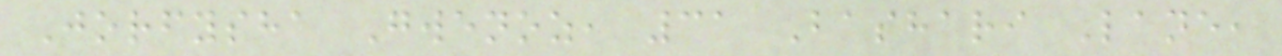Jorfysha Gwenoz, 31 Bashari Lane,
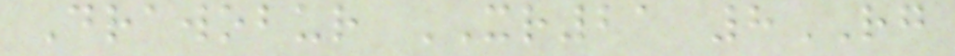Drawobur XR21 8RG
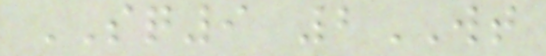SQ9 2WT
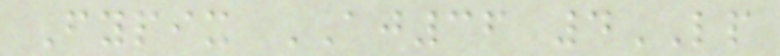Fypix AJ36 4LP
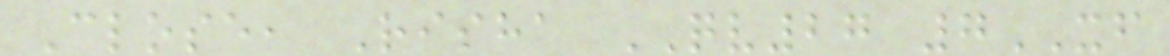Close, Risha QV27 7XF
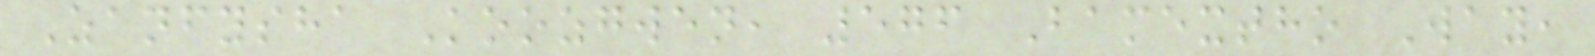Zanfysha Koozgwen, 576 Bamextho Way,
